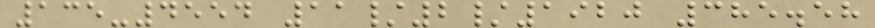135-4554 11/2/1920 385.58
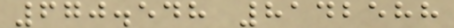670.548 8142588
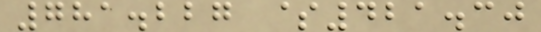781.227 $421.30
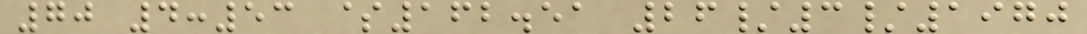70 4:53 $162.51 26/3/1970
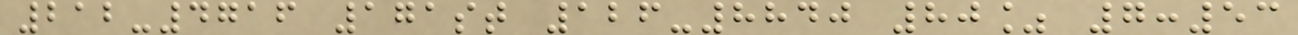212-4716 171st 126-8840 80% 7:53
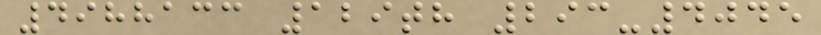4988133 129th 293-4045
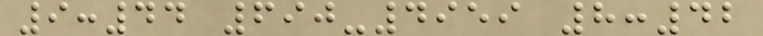9:44 690-4959 8:42
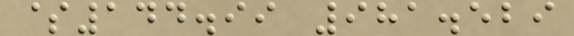$144.99 981.529
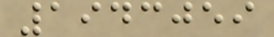1943059
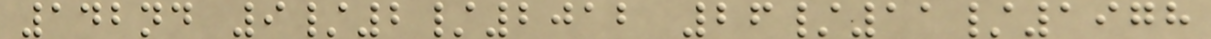142nd 9/2/2012 26/11/1978
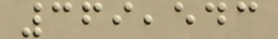369,543
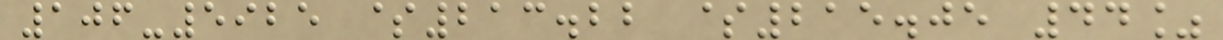106-5925 $213.22 $215.05 44%
